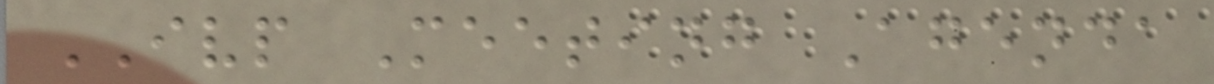IVP Meeting Agenda
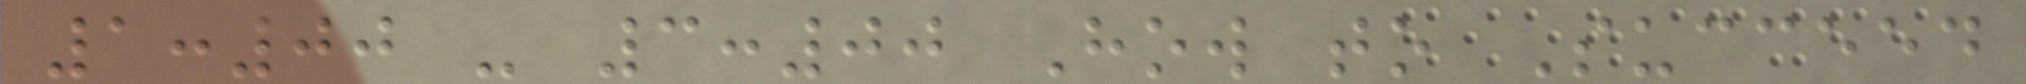1:00 - 3:00 How to Succeed
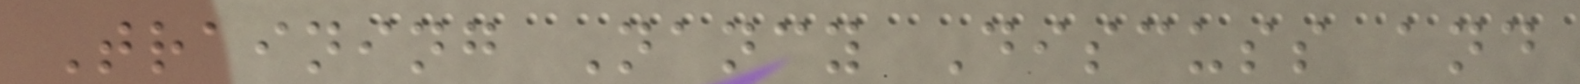Training Nancy Discuss and
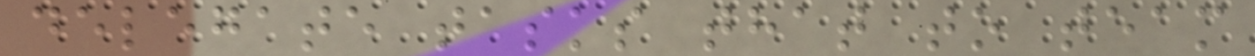delegate tasks that to team
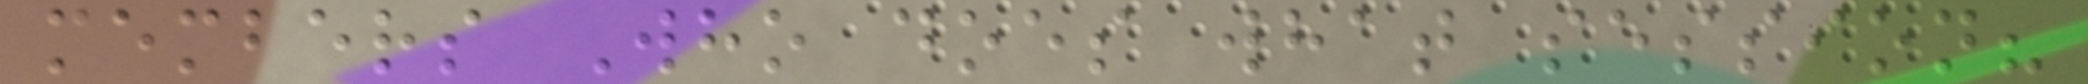members Who does what session?
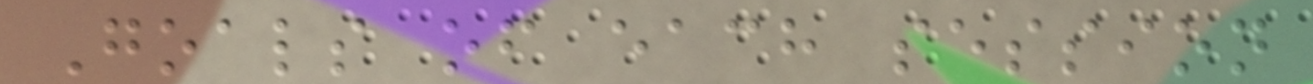Goals of each session
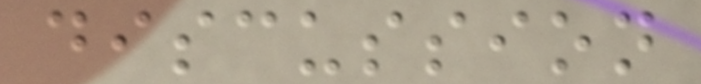discussion
